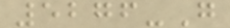5276-G
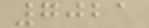7021
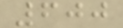600
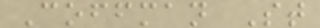Coffman St
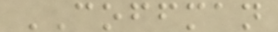COFFMAN
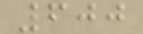600
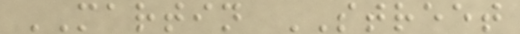MARTIN STREET
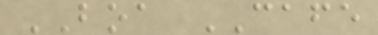BOA CAFE
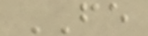FE
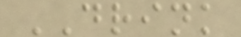DRINK
